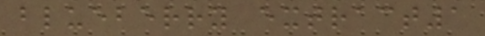blueberry extract1
